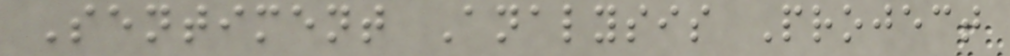Sentiment Analysis Project
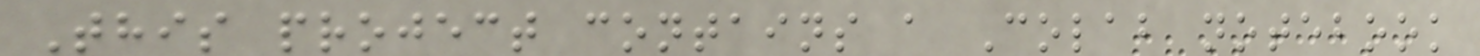This project contains a Colab notebook
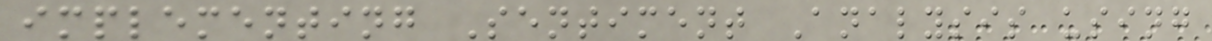implementing Sentiment Analysis using
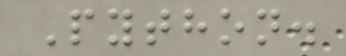Python.
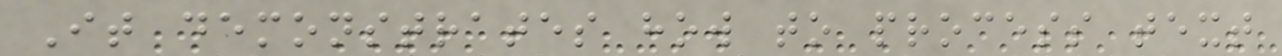It demonstrates how to process text
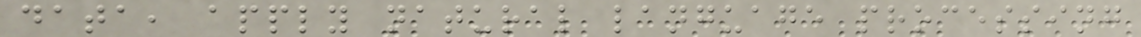data, apply natural language processing
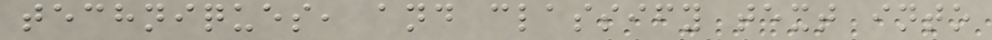techniques, and classify text into
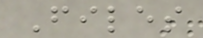Files
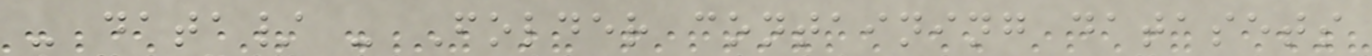- data/ - Folder containing datasets
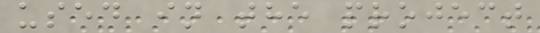used in the project
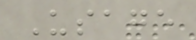Usage
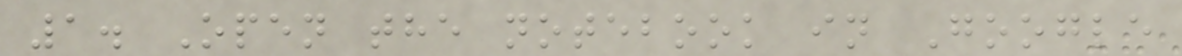1. Open the notebook in Google
